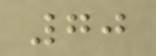70
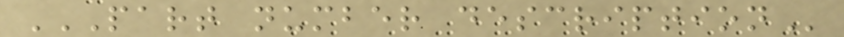PART NUMBER DESCRIPTION
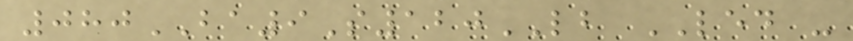080BA9S120LB LED -
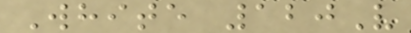White 120V
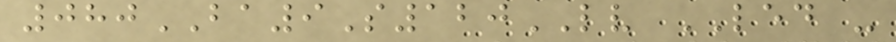080BA9S120LV LED -
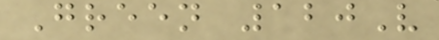Green 120V
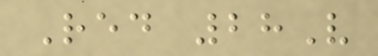Red 28V
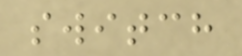switch
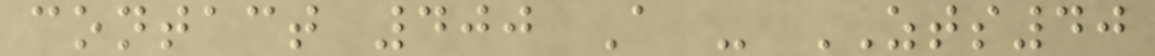contact 400 A - ZTS40
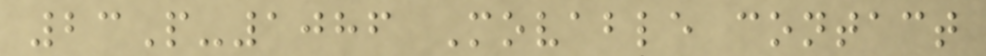23P-1086 Movable contact
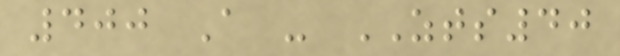400 A - ZTS40
